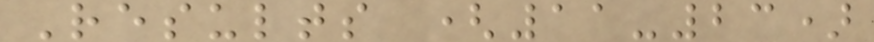Results (11-23)
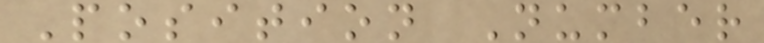Position Number
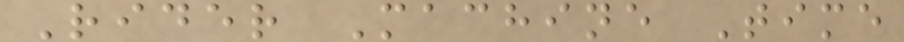Rider Machine Time
